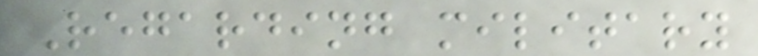Regarding military
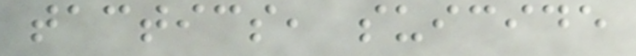tactics, suicide
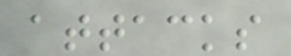attacks
